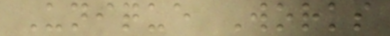Unique Works
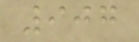907
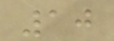10
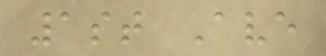1st Ave
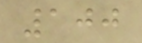100
